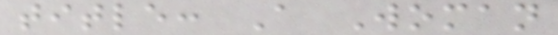title: A Woman
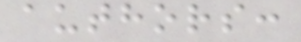authors:
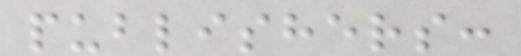publishers:
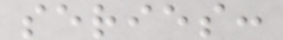series:
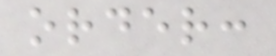order:
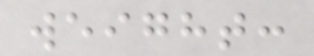weight:
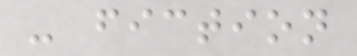- fiction
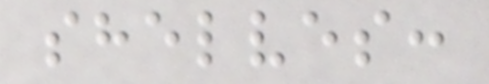shelves:
